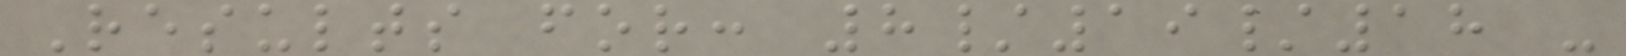Results for: 8/19/18 -
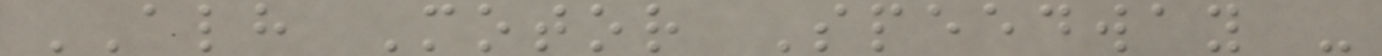ALH Motor Speedway -
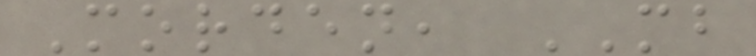Morden, MB
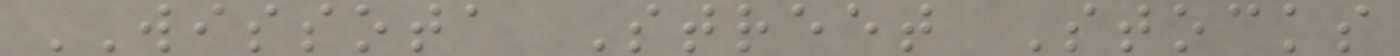WISSOTA Street Stocks
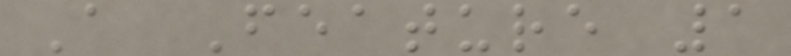A Feature 1
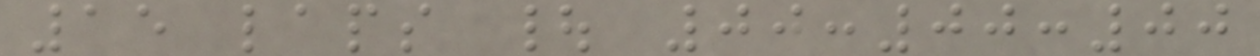15 laps | 00:00:00
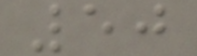50
